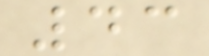43
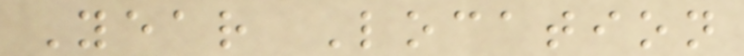Year Location
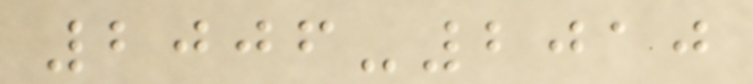2006-2010
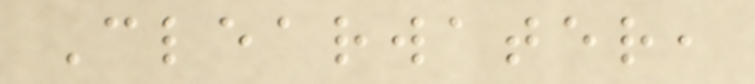Clearwater,
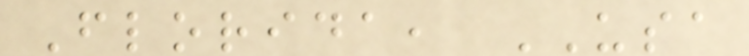Florida, USA
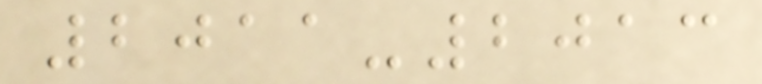2011-2013
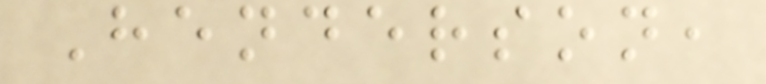Henderson,
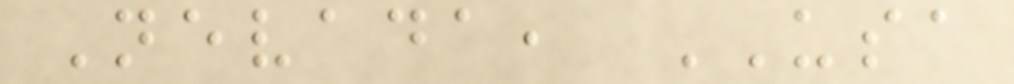Nevada, USA
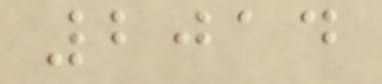2014
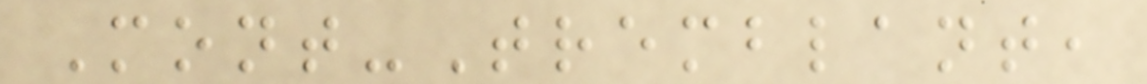Mont-Tremblant,
